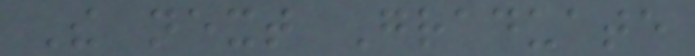The next Graduate
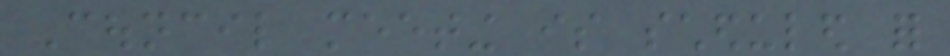Council meeting is scheduled for
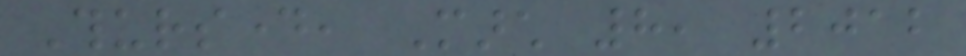Thursday, March 8, 2012
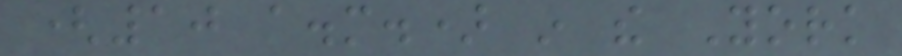(10 a.m.) in the York
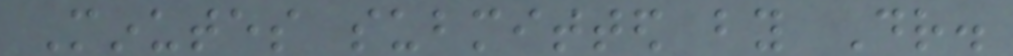Minutes submitted by Dr.
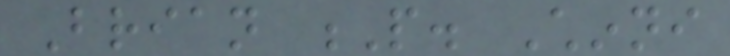Brian P. Chinni
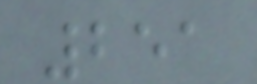251
